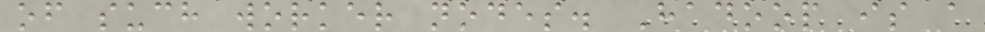of such worker nodes. Hadoop is a
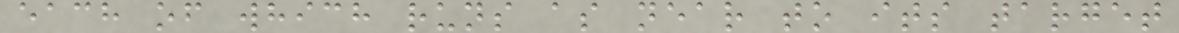each of which runs as near to its target
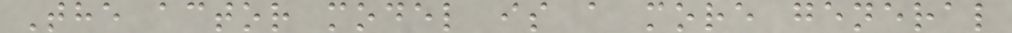The actor model is a more general
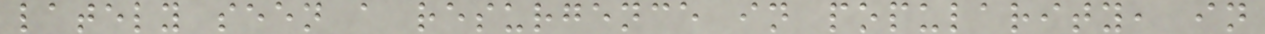lately seen a resurgence in popularity, in
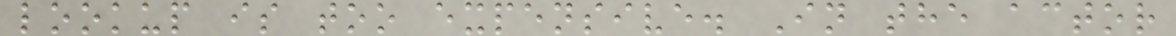lookup is too expensive. In the actor
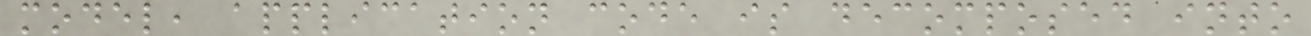model, application code is decomposed into
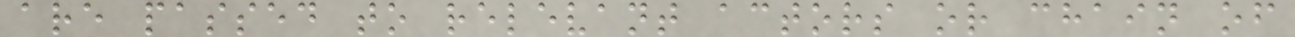are passed to relevant actors or chain of
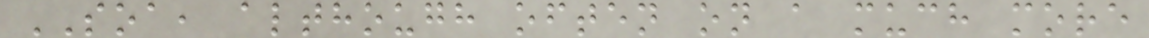SOA, although often on a much more
